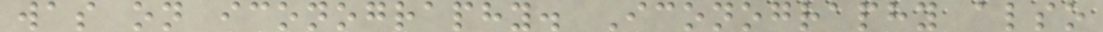was on iconography. Iconography also
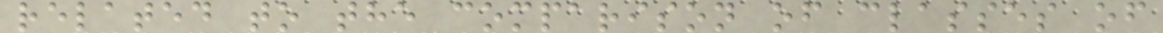related to the comparison of classes of
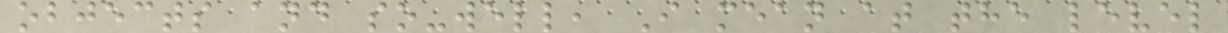objects and so-well, I mean at the level
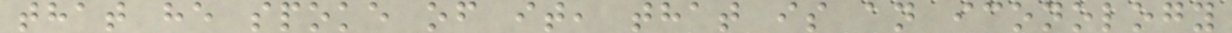that he spoke of it, that is an iconology
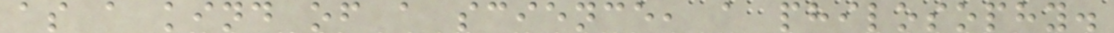as a kind of a science, a philosophy.
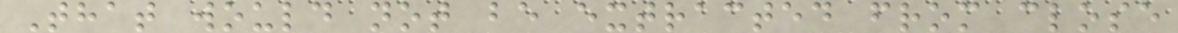That would not be extracted from close
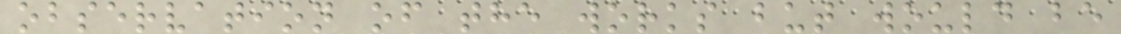observation of the works but would be
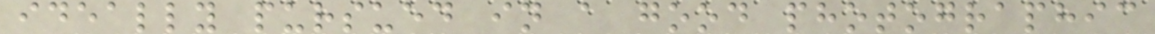ideally pursued in a good photographic
